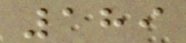189
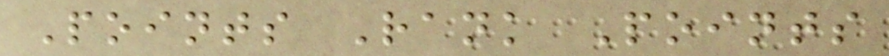Points Rank Points
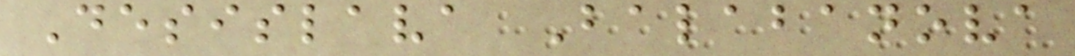Desislava Balabanova
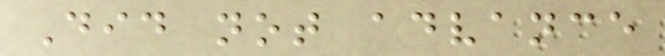Did not advance
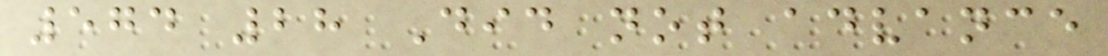574 28 Did not advance
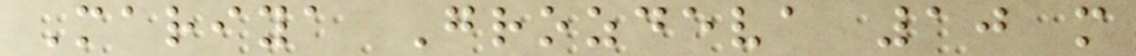Mariya Grozdeva 10 m
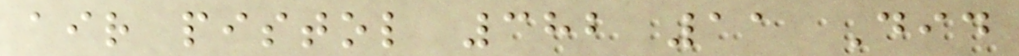air pistol 382 11 Did
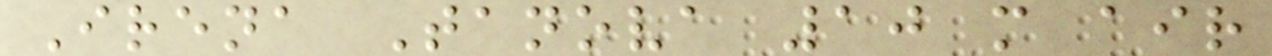Irena Tanova 10 m air
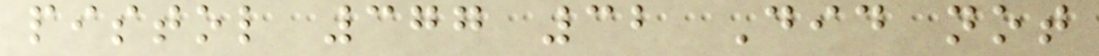pistol 377 32 Did not
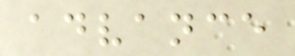advance
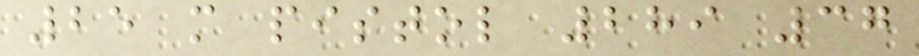25 m pistol 289 37
